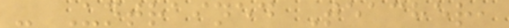- Untrained Teacher,
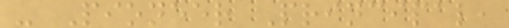- Pioneer Principal,
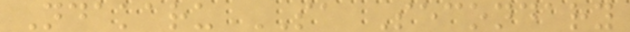Ndakaru SA Secondary
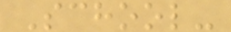School-
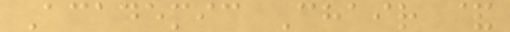Academic Chair &
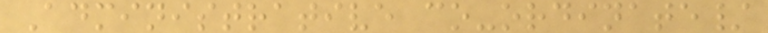Administrative co-ordinate/
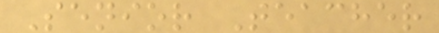Senior Teacher
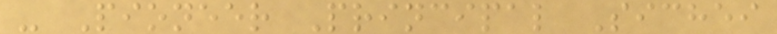- Pioneer Principal Sichei
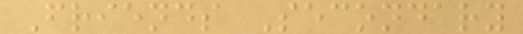Friends Secondary
